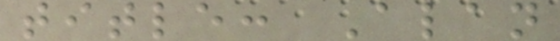title: Alan
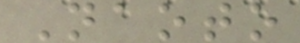Naoto
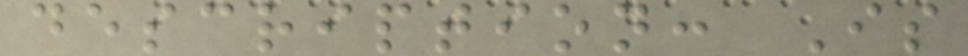description: Is
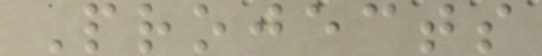Projects
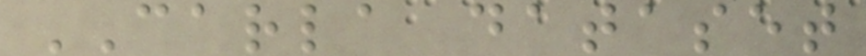CARLA dataset
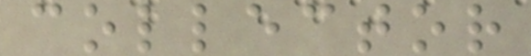collector
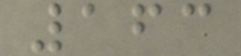163
